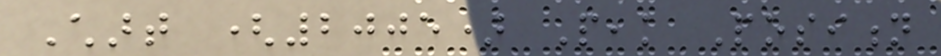Chart (2005) Peak Position
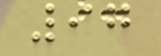97
